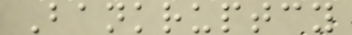Bankruptcy
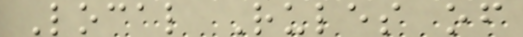Local Rules of
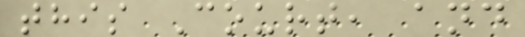this Court, and
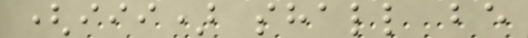(iii) shall be
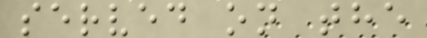served on the
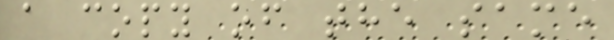a copy of the same
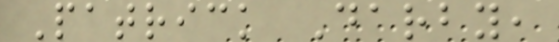Patrick Darby,
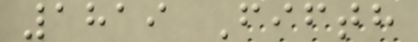1819 Fifth
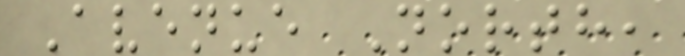Avenue North,
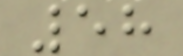58
